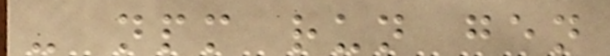- npm run gen
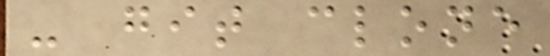- git clone
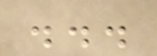...
